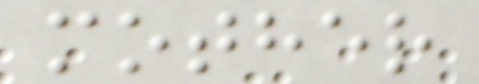mother
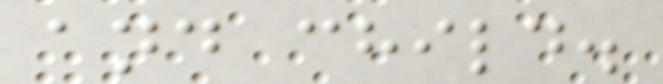and child.
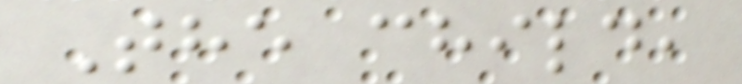The child,
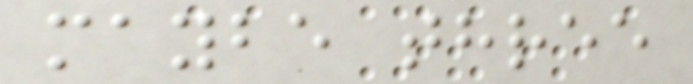maybe three
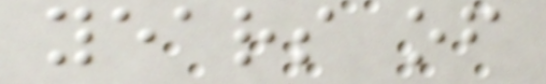years of
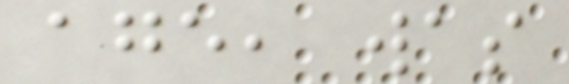age, was
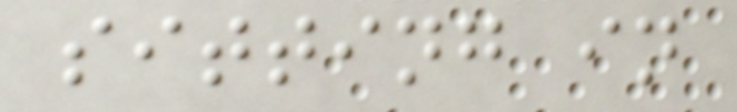sitting in
